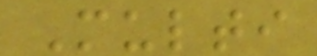Multi
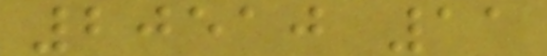20510 11
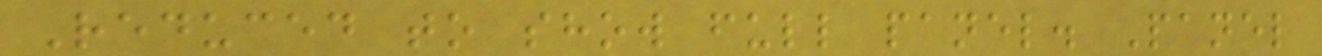Reduced to show full panel. Panel
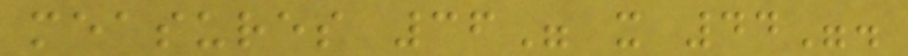measures 36" x 44".
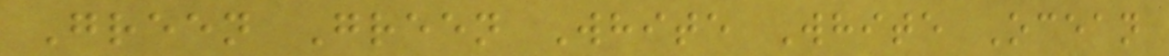Green Green White White Ocean
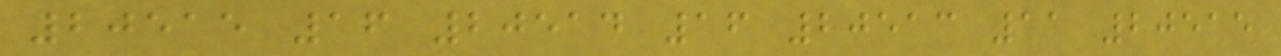20515 16 20514 16 20513 11 20515
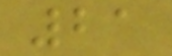21
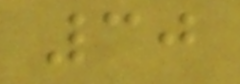30
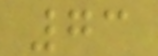73
